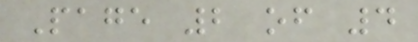Page 2 of 4
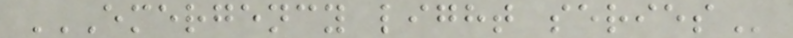EMERGENCY LIGHT SERIES
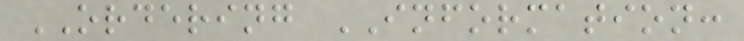ORDERING INFORMATION:
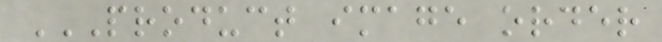PRODUCT IMAGE ORDER
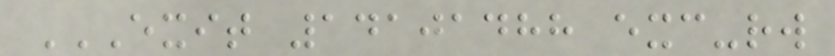EXIT 14101488 EXC-RW
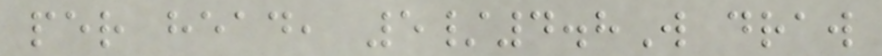per head, 5/4.8W draw
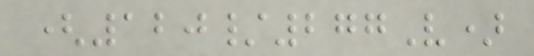(120/277V)
